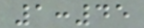1:45
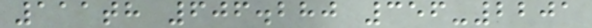111th 606.280 356-2201
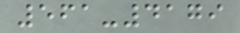561-4179
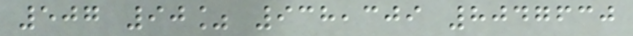507 90% 938,309 8047630
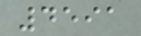4591
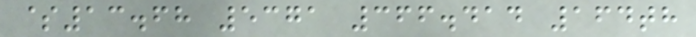$13.68 5371 366.414 164th
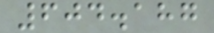604.187
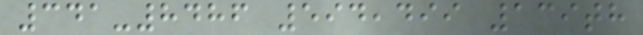341-8486 594,499 139th
